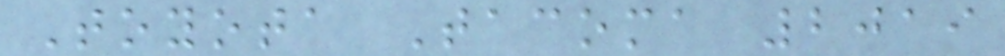Toyota Tacoma 2019
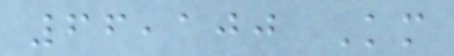66,100 Km
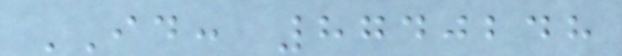ID: 8740248
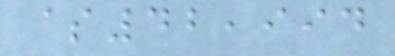$42,994
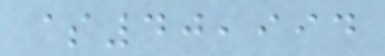$40,994
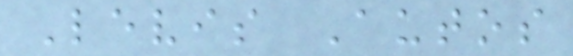Levis Autos
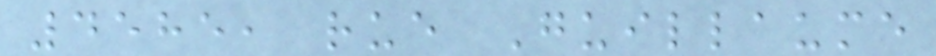4585, rue Guillaume
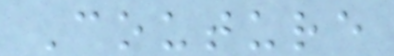Couture
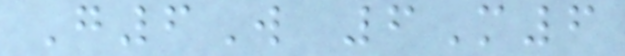G6W 6M6
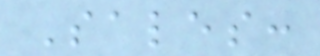Sales:
